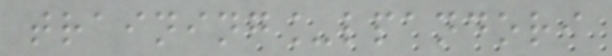training_lpandori
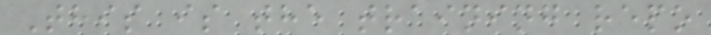This is the training repo
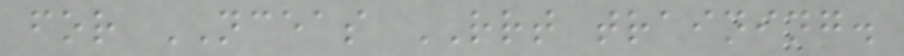for NCEAS RRT training.
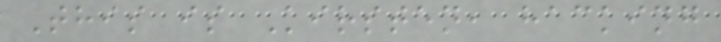This is Kirsten, hacking
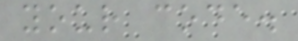your code.
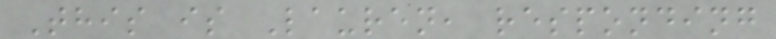This is Lauren, responding
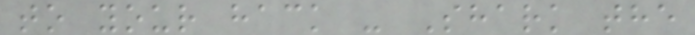to your hack - Shark the
